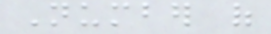Number of
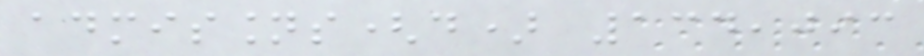admissions(d) 134,093
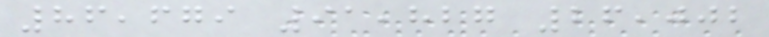86,679 91,827 26,002
